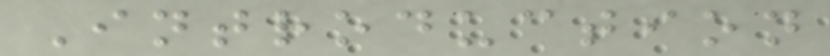Introduction
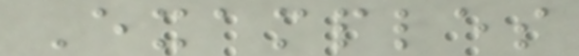Examples
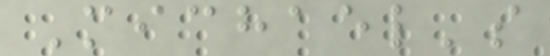Michael's
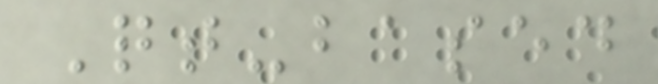Qt-based
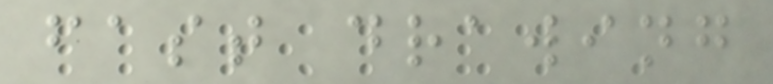fast drawing
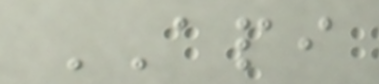API
